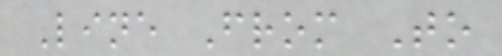Line From To
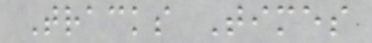Tracks Times
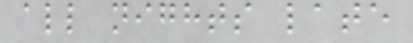all nights late
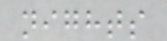nights
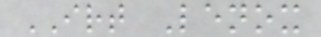IRT Lenox
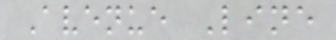Avenue Line
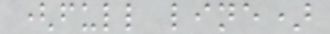(full line)
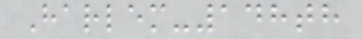Harlem-148th
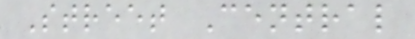Street Central
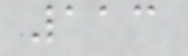113
